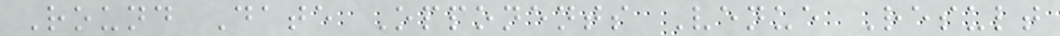Round Date Opponents Venue Result
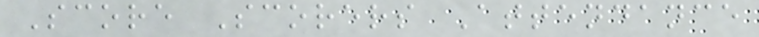Score Scorers Attendance
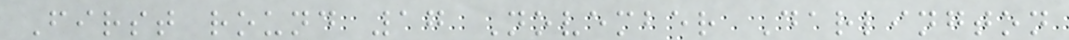First round 17 November Darlington
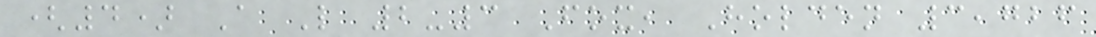(4) A L 2-3 Fox, Holden 3,726
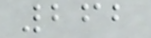262
